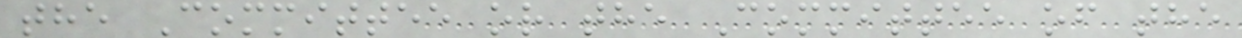the Committee or the Committee of the
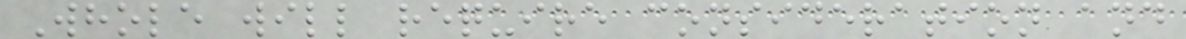Whole will require consideration and
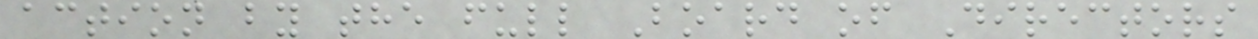action by the full Board of Directors
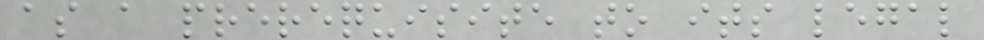as a prerequisite to its legal
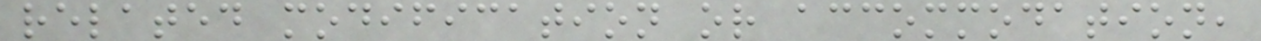related modification or accommodation,
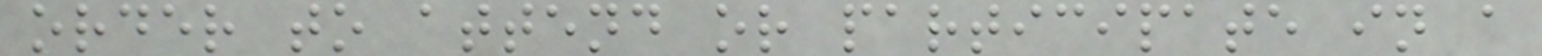order to attend or participate in a
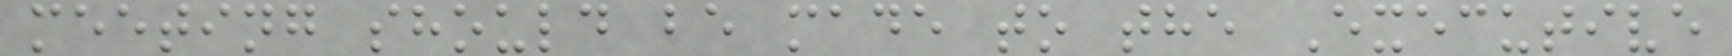meeting should be made to the Executive
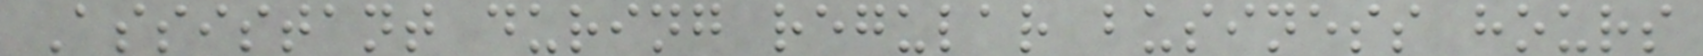Assistant during regular business hours
